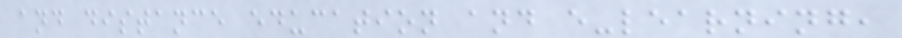and distance education and e-learning,
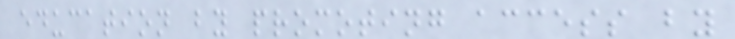education by promoting access by
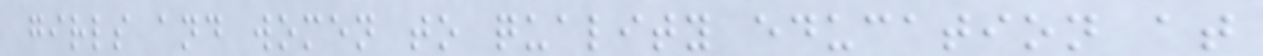girls and women to quality education at
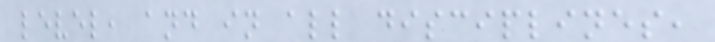level, and in all disciplines,
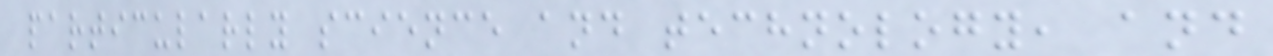particularly science and technology, and
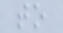to
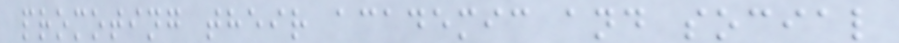promoting their academic and social
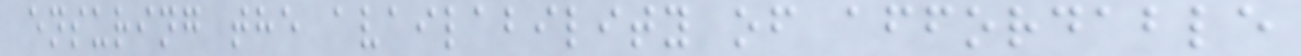ensuring the availability of affordable
